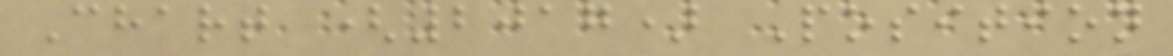Chart (2017) Position
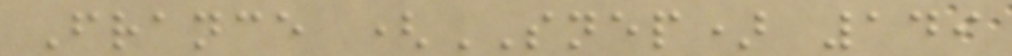France (SNEP) 149
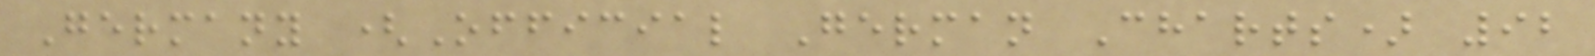Germany (Official German Charts) 92
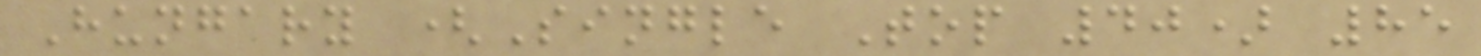Hungary (Single Top 40) 85
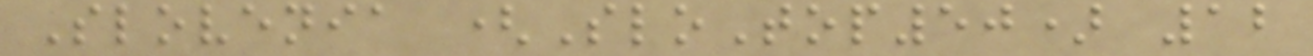Slovenia (SloTop50) 12
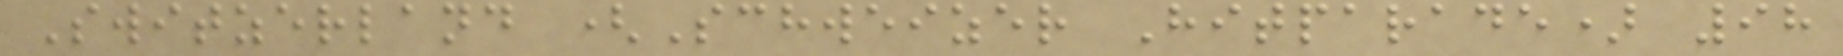Switzerland (Schweizer Hitparade) 98
